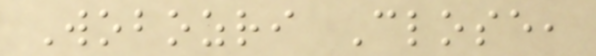Wobozri Close,
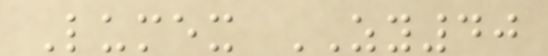Lumex ZY40
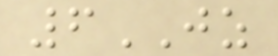6JZ
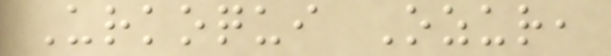Urkoqui Ozur,
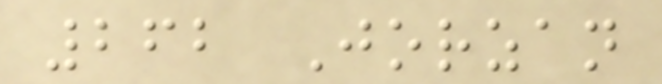262 Jorzan
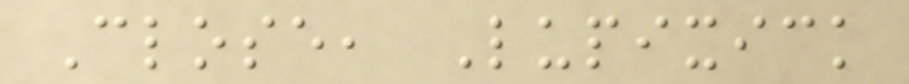Close, Lupixick
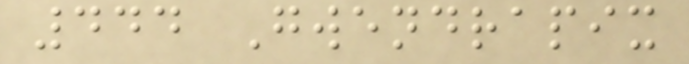444 Gwendrapix
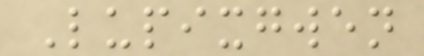Lupixgwen
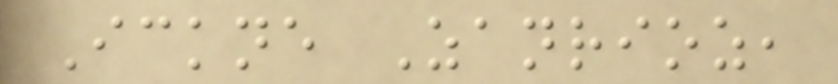Ickne Zanrioz,
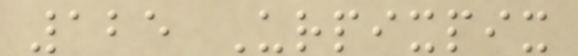125 Urpixpix
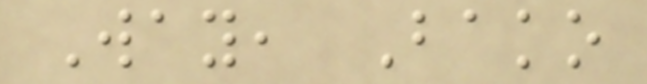Way, Bako
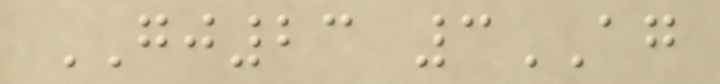GJ23 3AG
